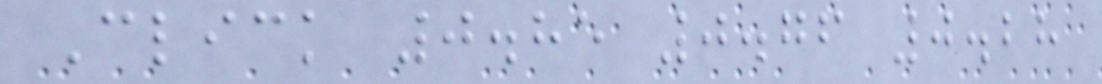Click 0.85 0.76 0.28
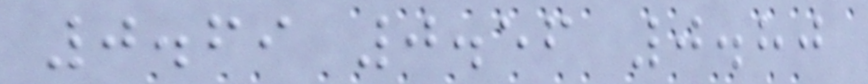0.69 0.56 0.80
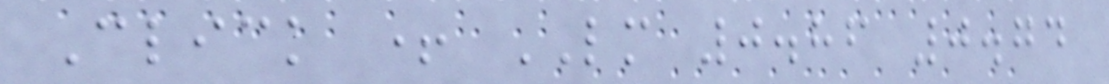Click + LM 0.86 0.74
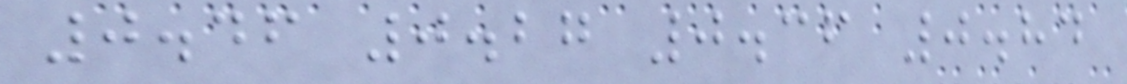0.46 0.27 0.36 0.84
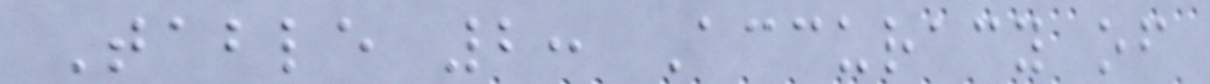Table 2: Accuracy of
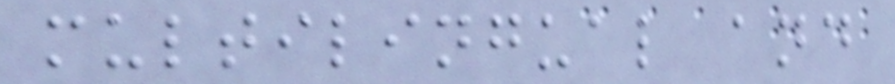multilingual and
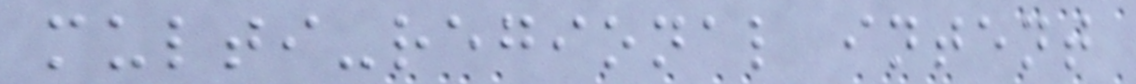multi-regional intent
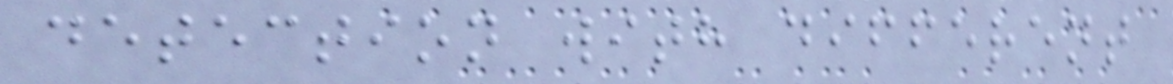detection with different
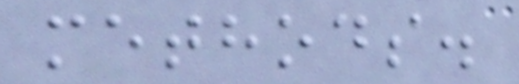methods.
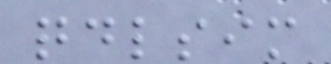qdlsim
